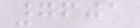7601
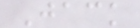Jack
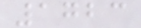1723
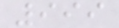999
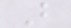B
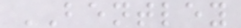BENTLEY
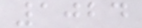1024
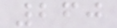260
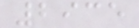2935
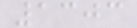1303
